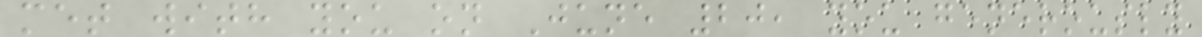met with you on June 20, you generously
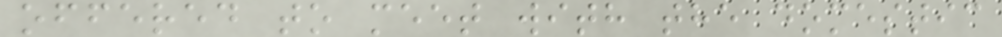offered to meet with the domestic
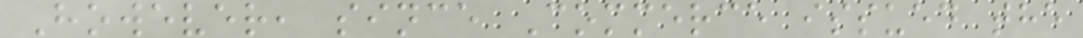However, since Commerce issued the
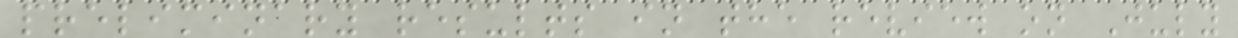preliminary results in the review on July
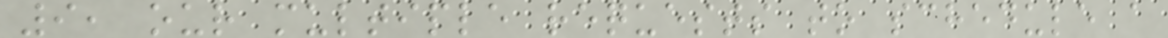9, our multiple requests to schedule a
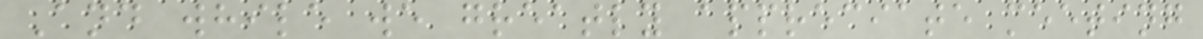And while we greatly appreciate meeting
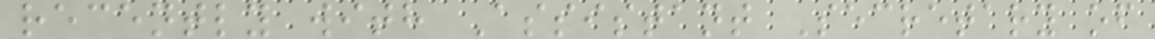recently with Assistant Secretary of
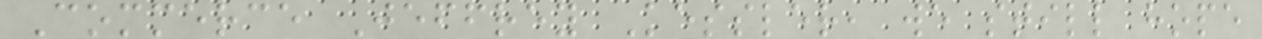Commerce Jeffrey Kessler, we still hope
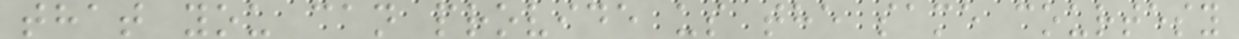that you can provide us the same courtesy
